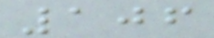106
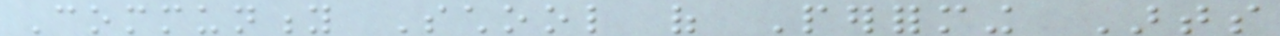Community School of Performing Arts
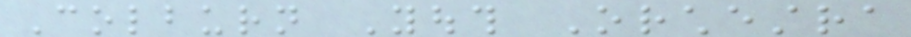Colburn Youth Orchestra
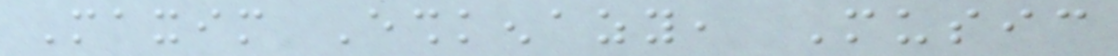Maxim Eshkenazy, Music
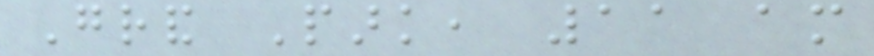Grand Park, 11 am
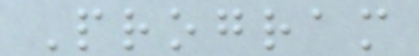Program
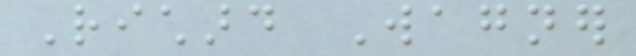Richard Wagner
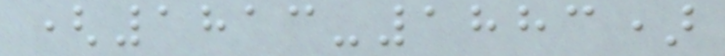(1813-1883)
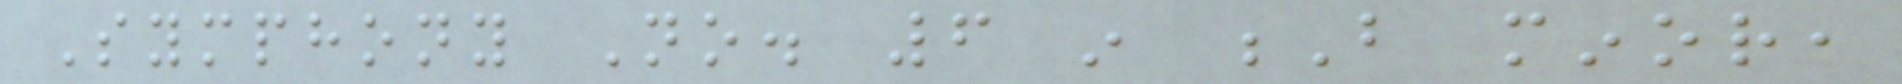Symphony No. 6 in B minor,
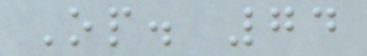Op. 74
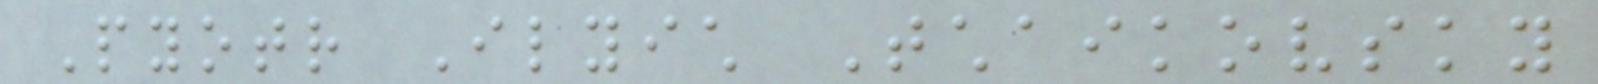Pyotr Ilyich Tchaikovsky
